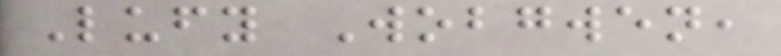Lufy Wobgwen,
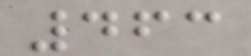463
